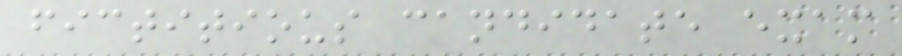fictitious candidate exam
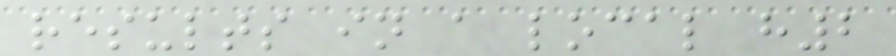results in a local h2
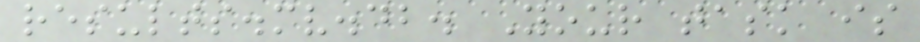results.mv.db. Your task is
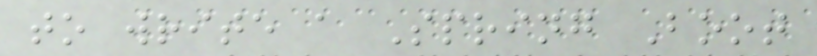to write a Spring Boot
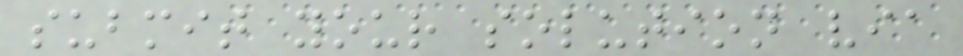submit your solution via
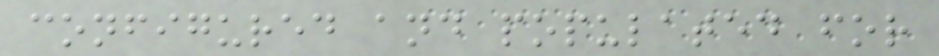configured and populated for
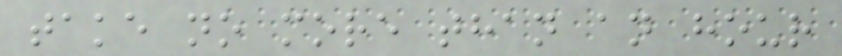take no more than an hour
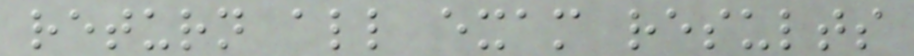return all exam results
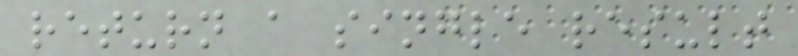return a single result
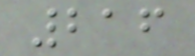216
